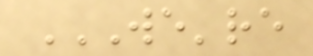WE'RE
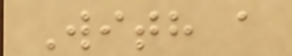With a
